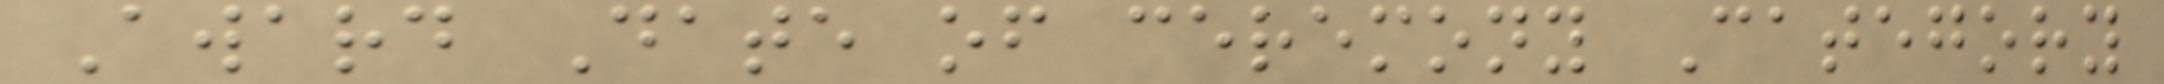Award Date of ceremony Category
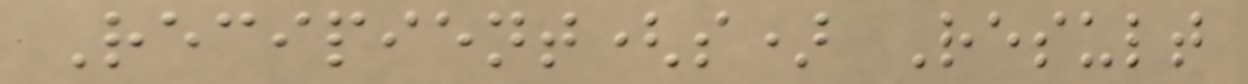Recipient(s) Result
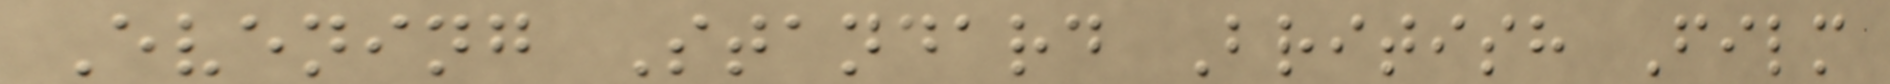Evening Standard British Film
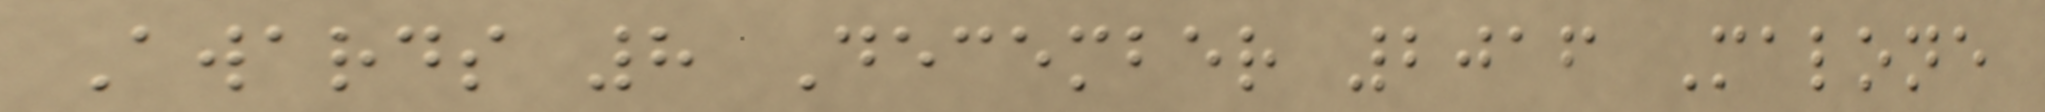Awards 8 December 2016 Malone
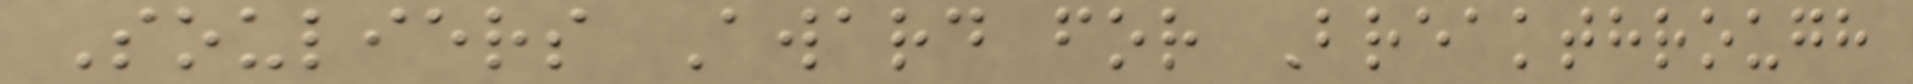Souliers Award for Breakthrough
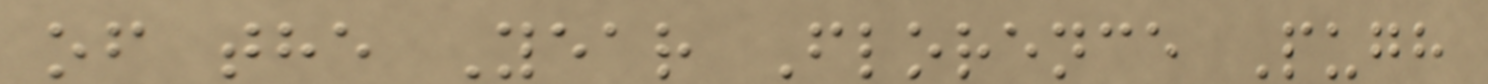of the Year Florence Pugh
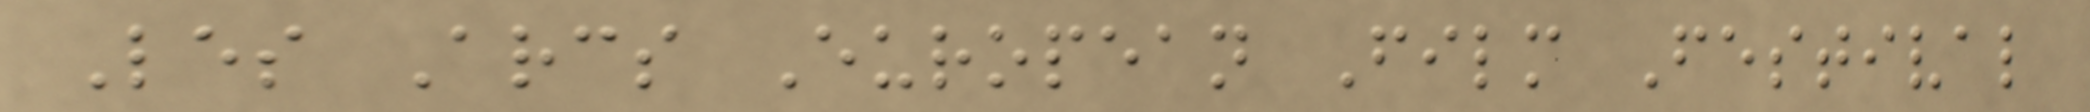Les Arcs European Film Festival
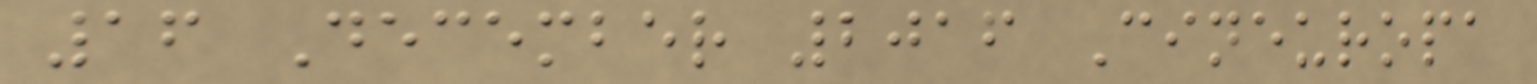16 December 2016 Cineuropa
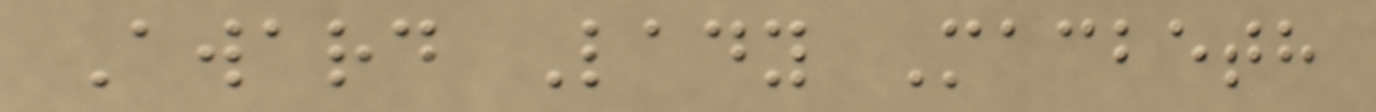Award Lady Macbeth
